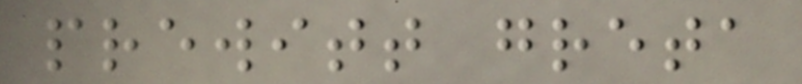prewitt greta
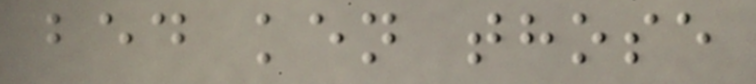bed ken those
